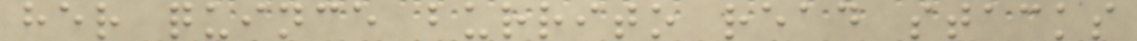her quince burrito read stacks
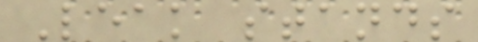Leak stands
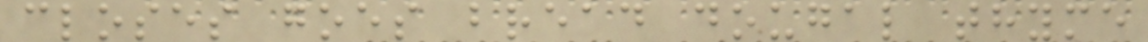closes goes bread dougal thyme
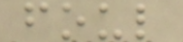foul
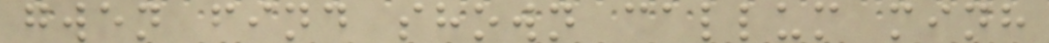gwen find shown callum minh
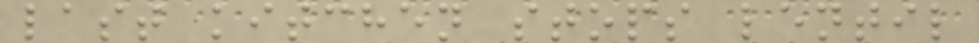last kitchen stops lentil
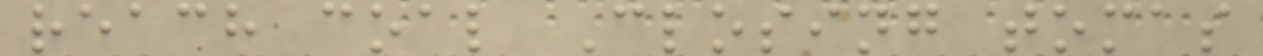reach coal Closing tomas
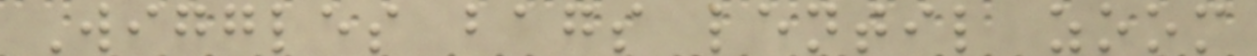Wiggles bags lentil zoom
